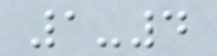1-4
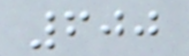600
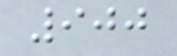900
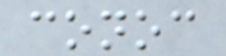conoc
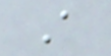A
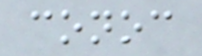conoc
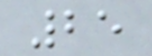25
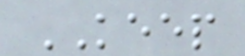KEEP
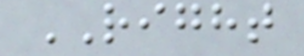RIGHT
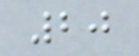20
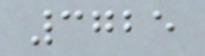3725
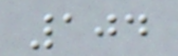104
